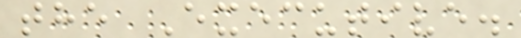the Executive.
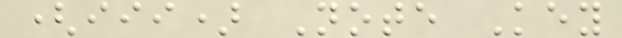(iii) Note Key
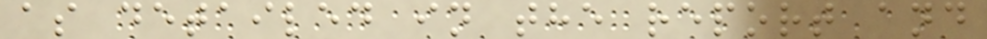as detailed in the report and
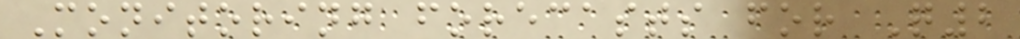Monitoring forecasts for Q2
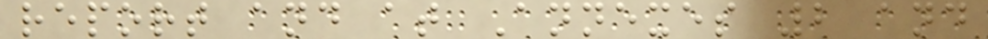report and at Annexes 2 and
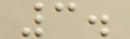3.
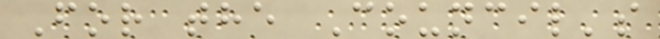For the Council's
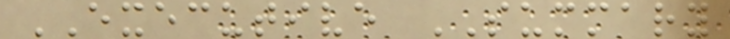EXECUTIVE SUMMARY
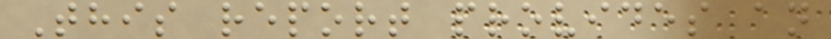This report provides an
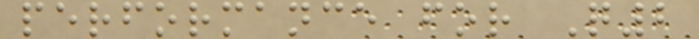performance for Q2
